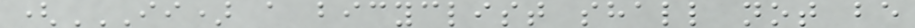(II) A BICYCLIST SHALL NOT BE
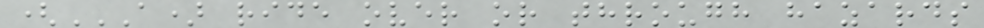(A) RIDE OVER OR THROUGH HAZARDS
